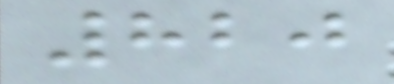820
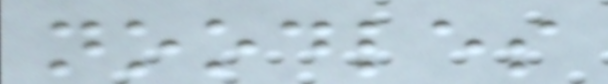noodles
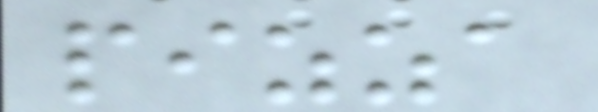pizza
